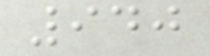940
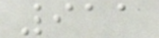911
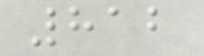812
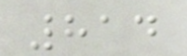814
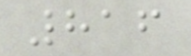816
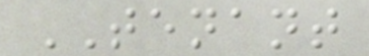TENANT
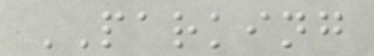PARKING
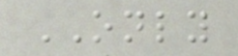ONLY
